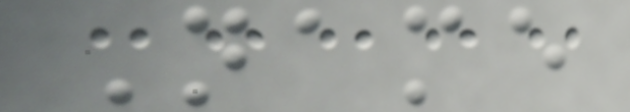Name
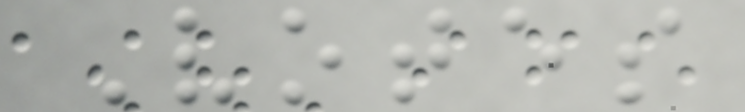Votes
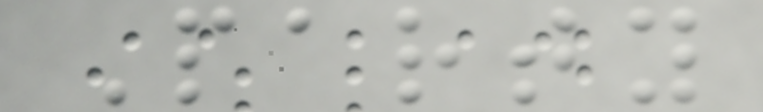Party
